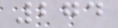274
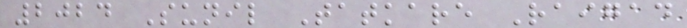2024 Sunil Tatkare Raigad
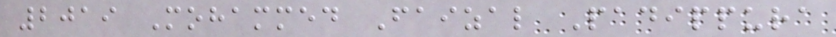2019 Mohammed Faizal Padippura
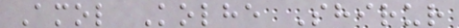Amol Kolhe Shirur
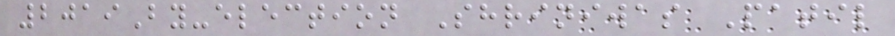2019By-election Shriniwas Patil
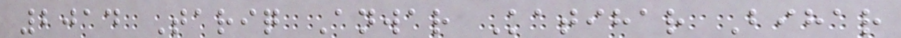2014 Tariq Anwar Katihar Bihar
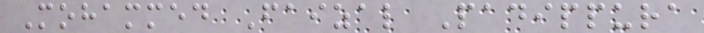Mohammed Faizal Padippura
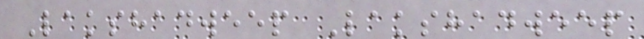Lakshadweep Lakshadweep
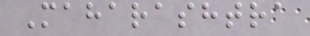Maharashtra
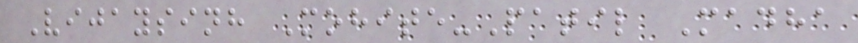Vijaysinh Mohite-Patil Madha
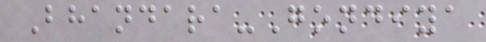Bhandara-Gondiya
